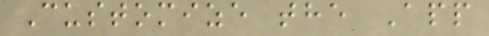Customize the App
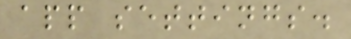app settings.
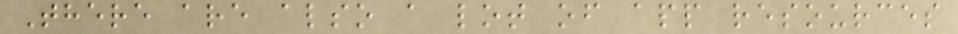There are also a lot of app resources
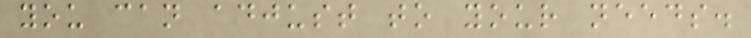you can adjust to your needs.
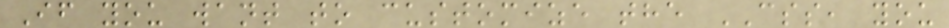If you want to customize the CSS, you
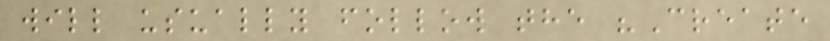will usually follow the "Create
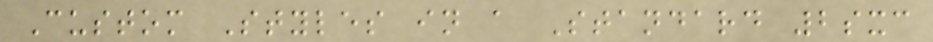Custom Styles in a Standard 2sxc
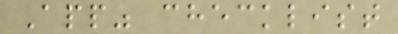App" checklist
